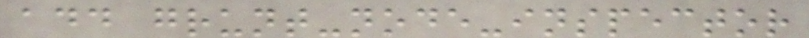add grunt-node-inspector
